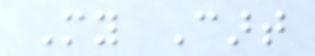My Cart
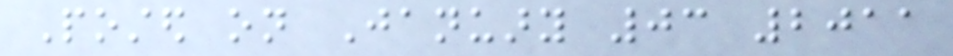Posted on January 03 2011
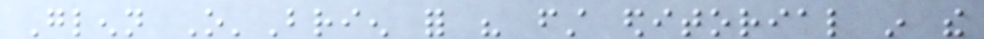Glenn O'Brien for his first editorial in the
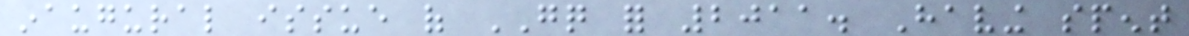inaugural issue of GQ for 2011. Having spent
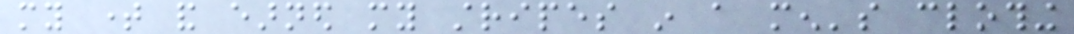my time and earned my stripes in a men's clothing
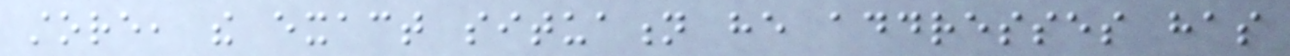store, the exact situation he addresses has
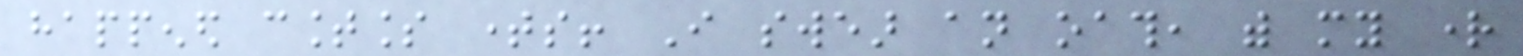happened countless times! I swear an oath, with my right
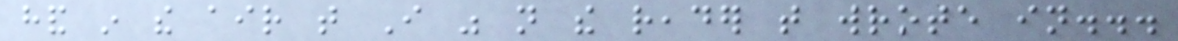hand in the air that I was not the reader that wrote in...
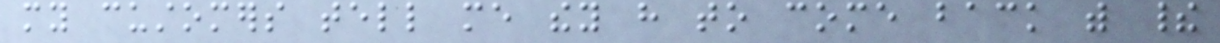my customers tell me they have to come back with their
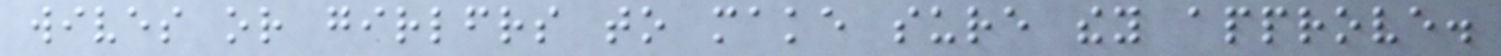wives or girlfriends to make sure they approve.
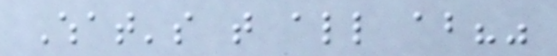What's that all about?"
